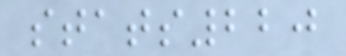stats220
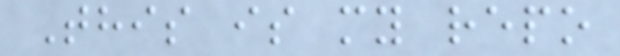This is my repo
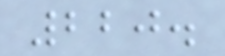220.
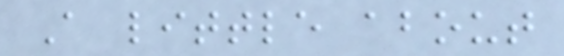A little about
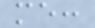me:
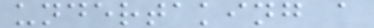undertaking a
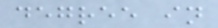degree in
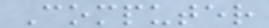Computer
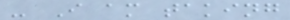- I am taking
